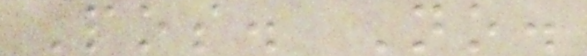Pos. No.
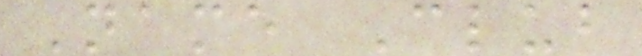Name Club
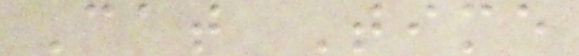Cat Time
